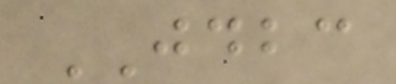JDBC
